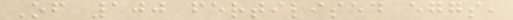Of 100 fertilised eggs,
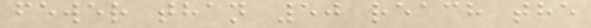fewer than 50 reach the
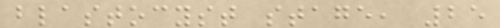blastocyst stage, 25
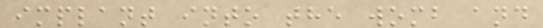implant into the womb and
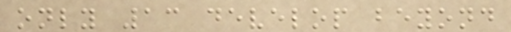only 13 develop beyond
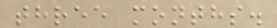three months.
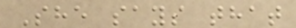She says that
